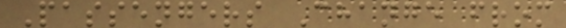Passengers Change from
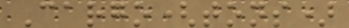Cargo(tons)
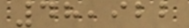48,922
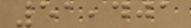51,401
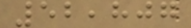52,807
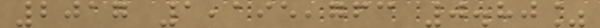2017 1,195,763 0.80%
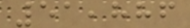51,886
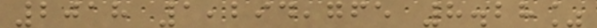2018 1,294,765 8.28%
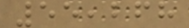55,268
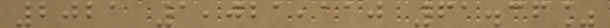2021 1,021,110 61.36%
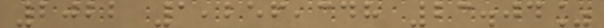2022 1,256,348 23.04%
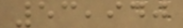53,940
